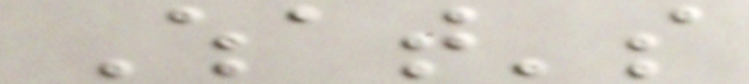What's
